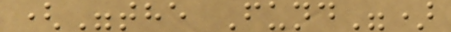("the Fund")
